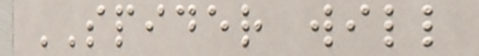SPIDER will
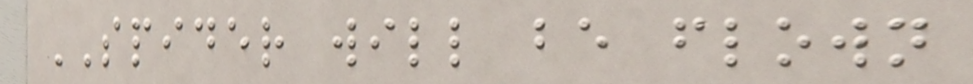SPIDER will be flown
